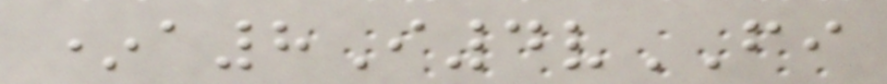*a8I4vFI
